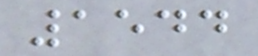1544
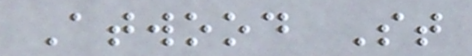Atwood St
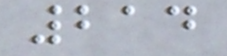214
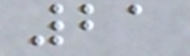21
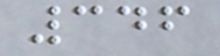346
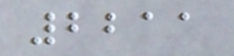2211
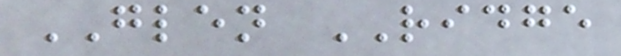GLEN RIDGE
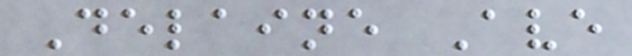Delaine Ave
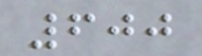600
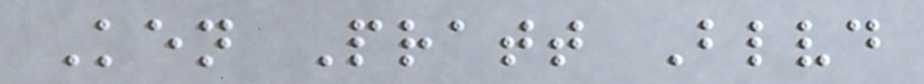Ken Pratt Blvd
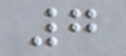7
